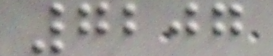7207
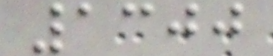1300
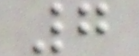7
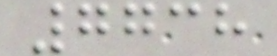7738
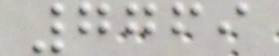7769
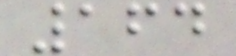164
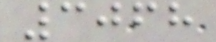3068
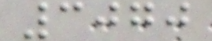3070
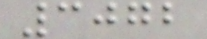3072
